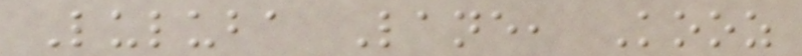Luluba Lane, Kooz
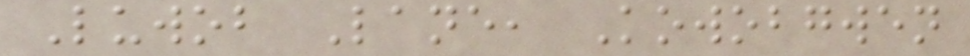Luwob Lane, Kowobgwen
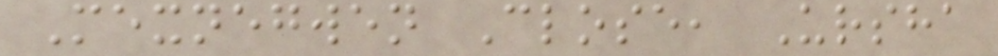Mexnegwen Close, Ursha
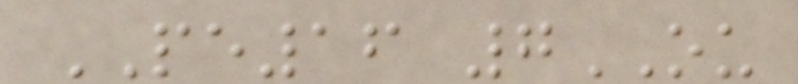PE16 7OU
